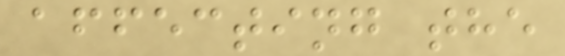affecting the
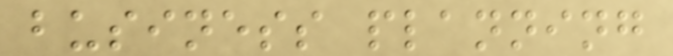business planning
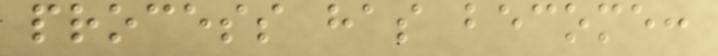process has become:
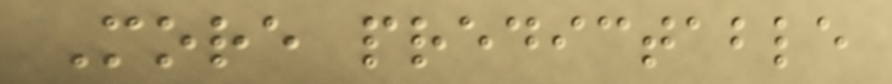More predictable
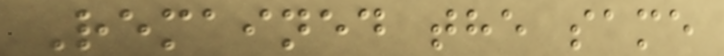Remained the same
